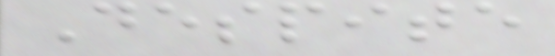Despite
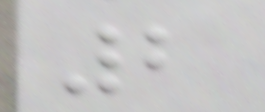2
